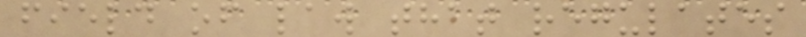field of law that regulates
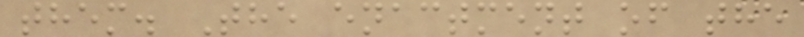them. The enactment of the
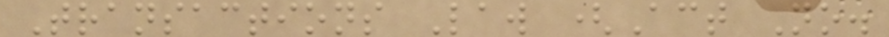Transactions Law (Act No.
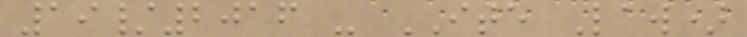19/2016 - ITE Law)
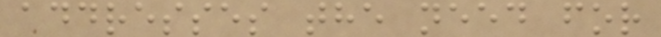addresses the need for
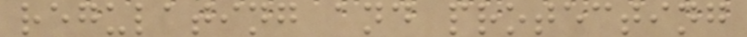regulating and protecting
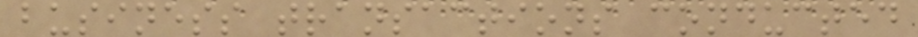business transactions conducted
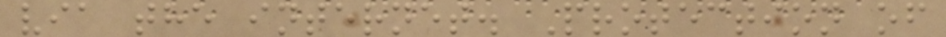via the internet. Protection of
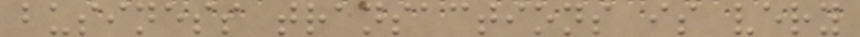business transactions is very
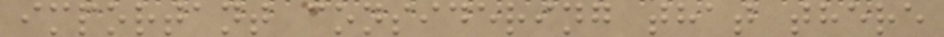important considering that there
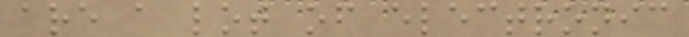are a lot of electronic
